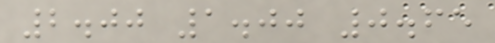2.00 1.00 0.65
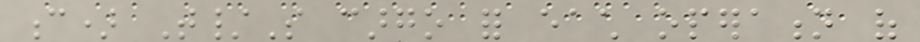c) T/S cargo for each operation of
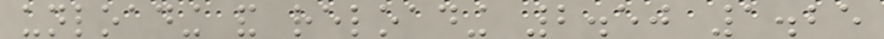unloading and reloading 2.50 1.25
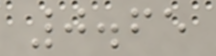0.65
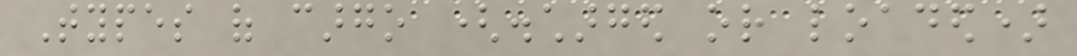Types of cargo (discharged or loaded)
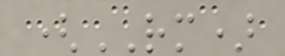(RM)
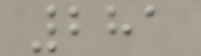281
